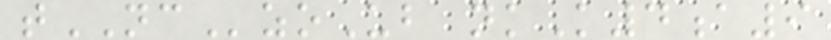tNCzoUb nkK4a9
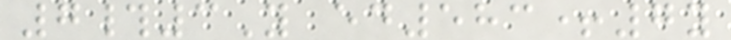7#3Y ed583+7y
